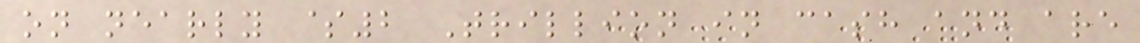on nearly $2 Trillion in cash and are
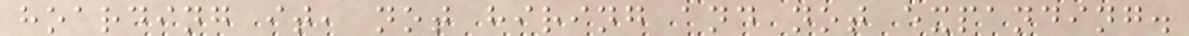hoarding it, not hiring and not expanding.
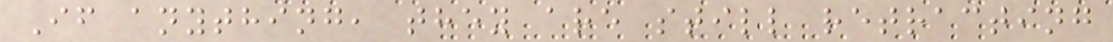If anything, they are still retracting
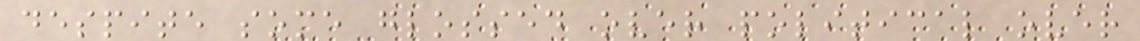despite some glossed over political over
